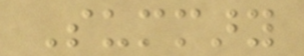Summary
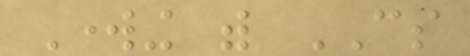Working with CS
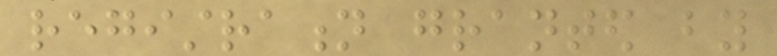registration granted by
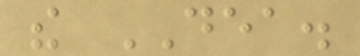the DEA.
